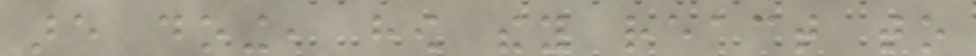are doing, how they react to
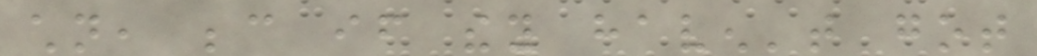children, because if they haven't got
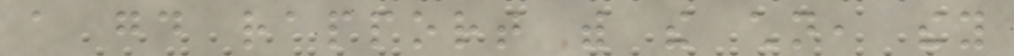a good rapport with the children, they
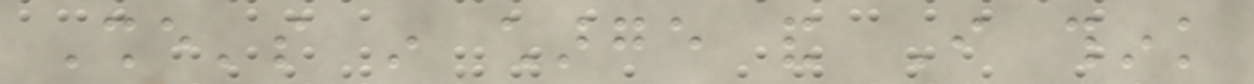She's in charge and I think
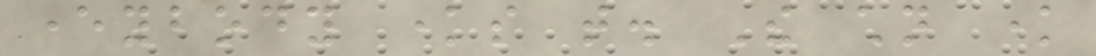everybody knows that. The children know
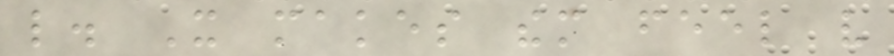like. It makes them feel very
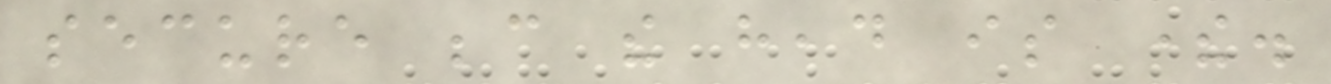secure because the head is there.
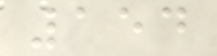154
